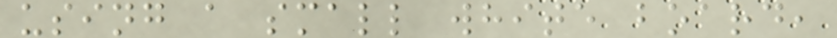using a small white board,
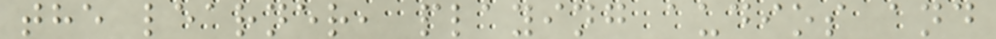the learner, playing audios and
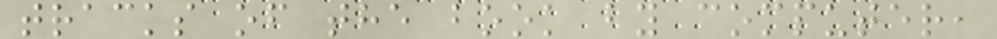tracks of the book by computer,
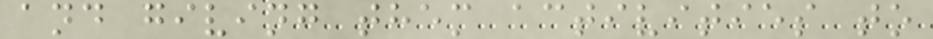and giving them activities to
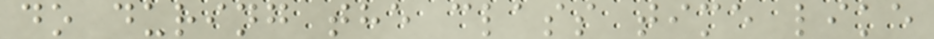do during the class time like
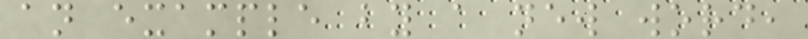an example by a new word,
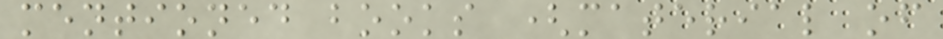mentioned books (material of
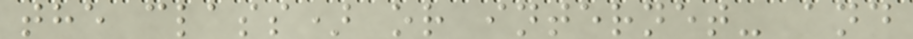the class) or internet- and
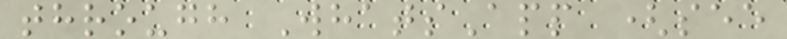through WhatsApp (see
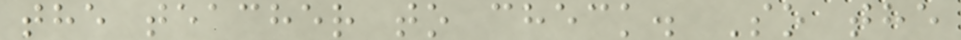the teacher to check. So the
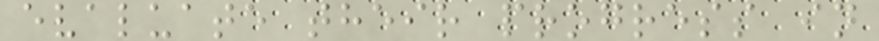evaluate their progress in
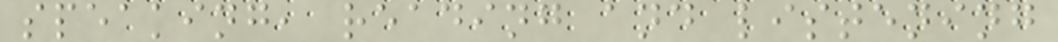speaking, reading and listening
